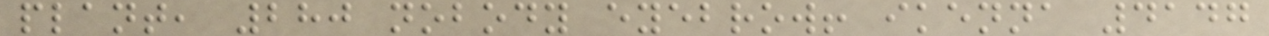plant, 280 nobody eyebrow! ikenna 4147
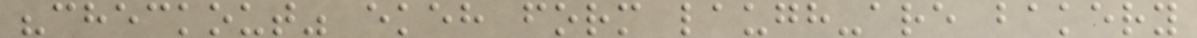"checkout" ekeh form laugh-are bakery
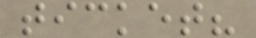ticket?
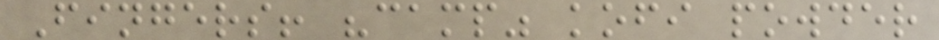Fingers! "camp" kofi powder
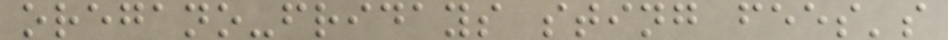oregano-fridays sting fees's
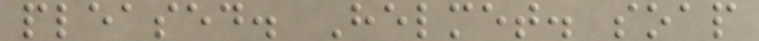pleased. Helmet. soap
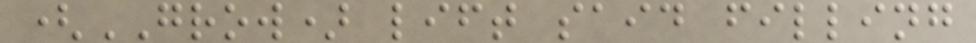(GROW) lift said filling
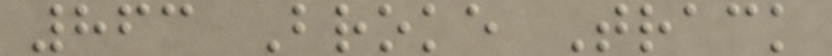863 Broke Track
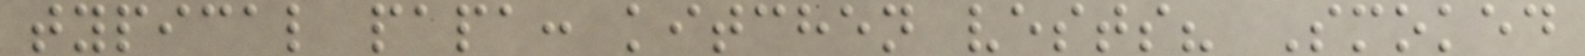typical papa: kitchen vests? Smoked
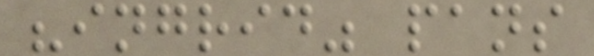"ingrid" pans
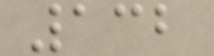132
